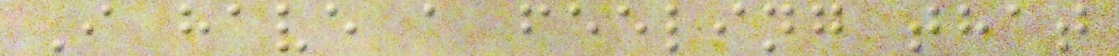I have a feeling that
